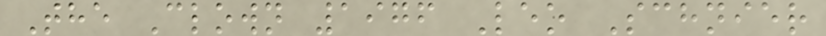The Clown 1976 Leo Schnier
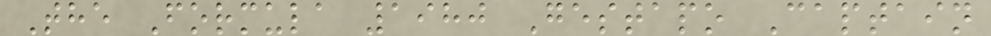The Formula 1980 Gestapo Captain
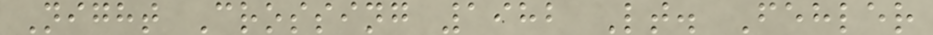Night Crossing 1982 Lt. Fehler
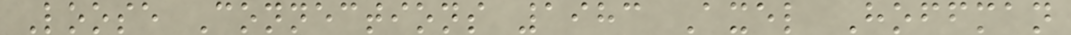Loose Connections 1983 Axel Hoffman
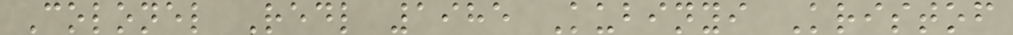Colonel Redl 1985 Kubinyi Kristof
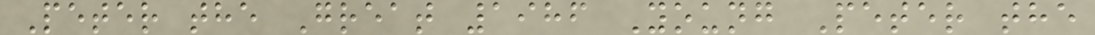Peter the Great 1986 Young Peter the
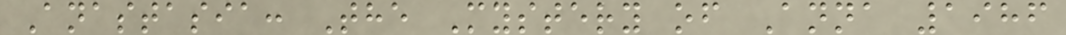Anastasia: The Mystery of Anna 1986
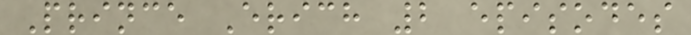Prince Erich 2 episodes
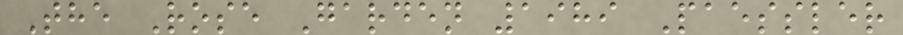The Rose Garden 1989 Paessler
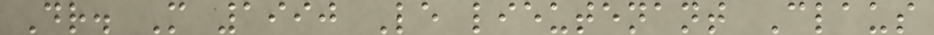Dr. M 1990 Le lieutenant Claus
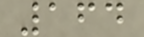164
